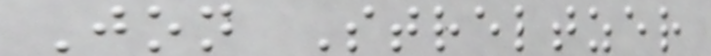Jon Streltzer
